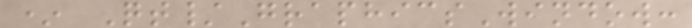* Qt/GraphicsWindow:
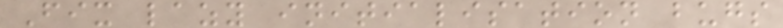Fix lazy initialisation bugs
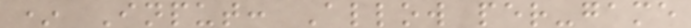* Input: Allow per-game
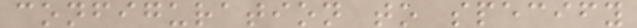configuration to specify
